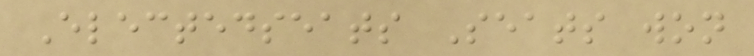Electedseats Seats won
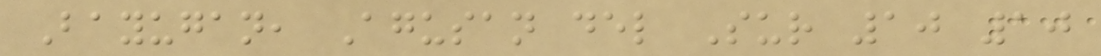Bayugan, Agusan del Sur 10 10
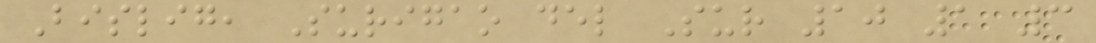Bislig, Surigao del Sur 10 1 3
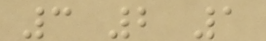3 2 1
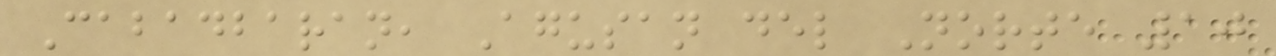Cabadbaran, Agusan del Norte 10
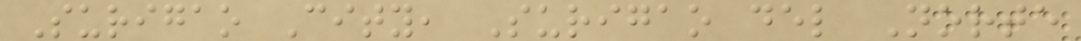Surigao City, Surigao del Norte
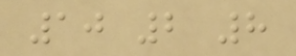10 2 8
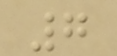7
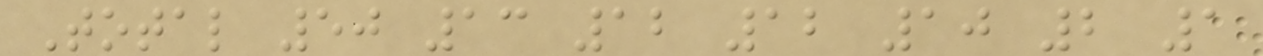Total 50 13 12 12 10 2 1
